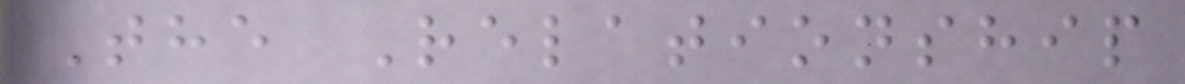The Relationship
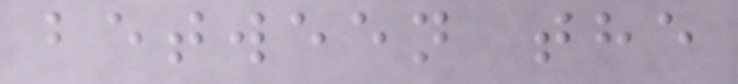between the
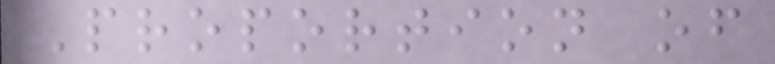Proportion of
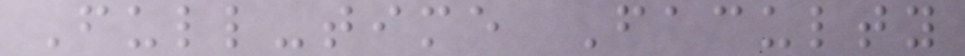Full-time Faculty
